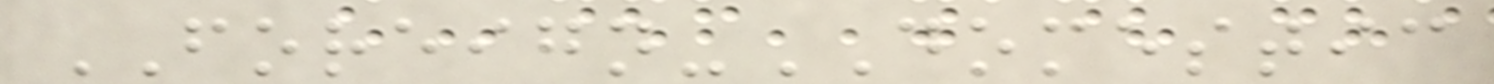FOREIGN-DOMESTIC
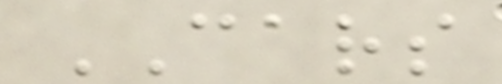CARS
